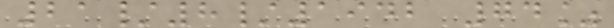21/8/1942 74%
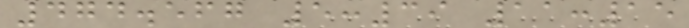474.567 5:39 11:15
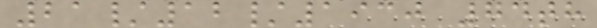21/12/1930 74th
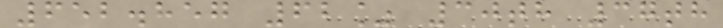652.857 62% 30th 37th
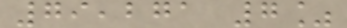79,271 7%
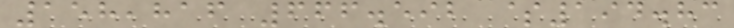158,816 666.592 $194.83
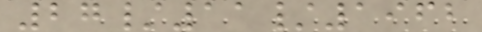27/11/1962
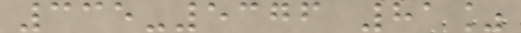335-5376 81%
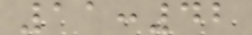11:42
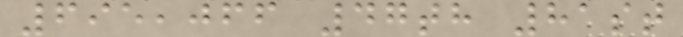695,066 47th 81st
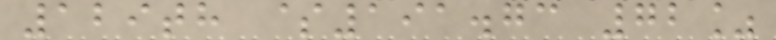129th $191.73 72%
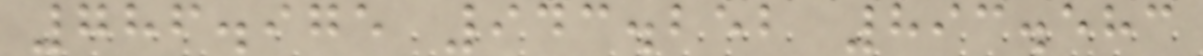786.975 943.252 893.583
